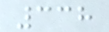338
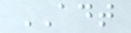ADT
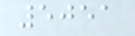5051
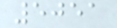5051
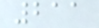211
